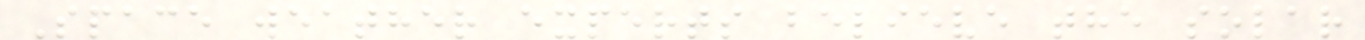Space weather experts believe the solar
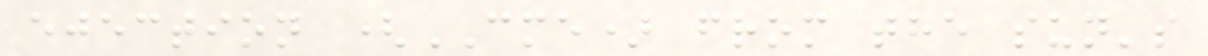ejection (CME) from the sun's
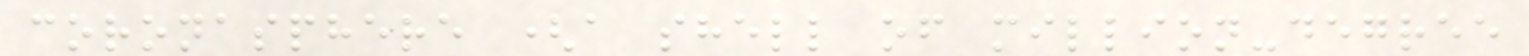coronasphere (a shell of million-degree
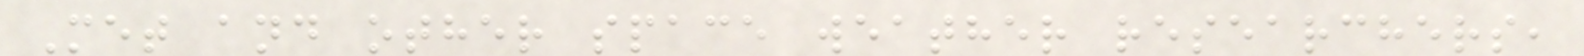Met and other space weather researchers,
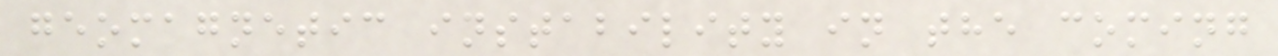geomagnetic instability in the coming
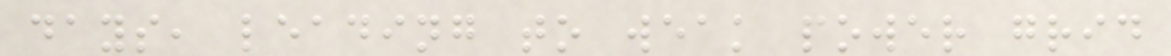days, leading to weak power grid
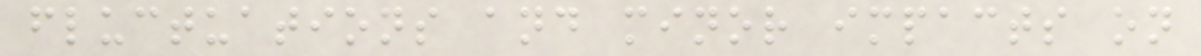fluctuations and minor impacts on
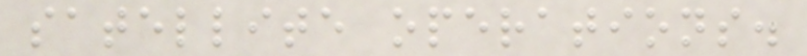satellite operations.
